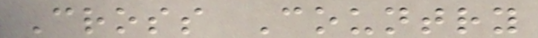Cross Country
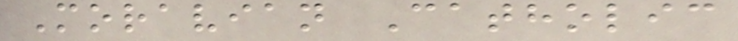Moravian Catholic
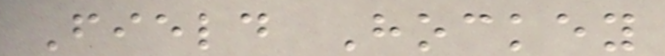Field Hockey
